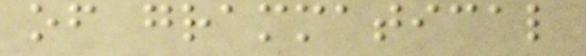of grammatical
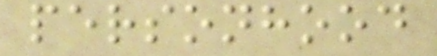personhood
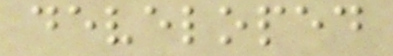developed
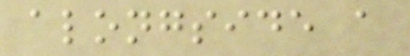alongside a
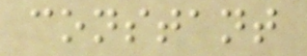constant
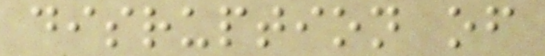disruption of
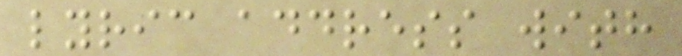lyric address with
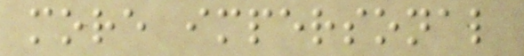more impersonal
